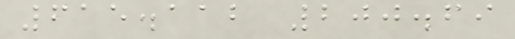615.112 200.69
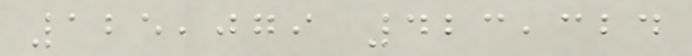125,079 423,324
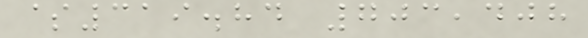$319.84 703,408
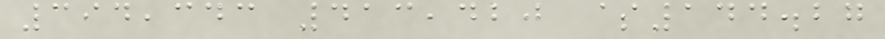394,343 413,420 $144.27
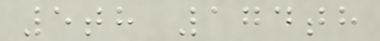5th 174th
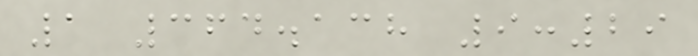1 364.138 9:29
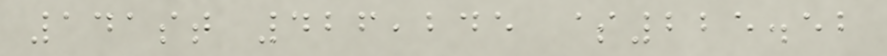141st 426,245 $225.52
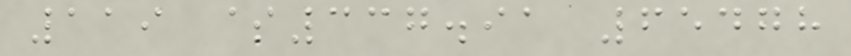119 $337.91 65478
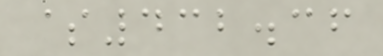$432.36
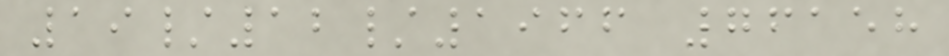19/12/1966 76158
